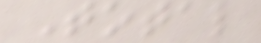Total
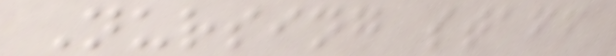Nursing staff
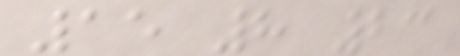15 8 23
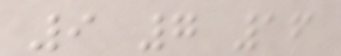9 7 16
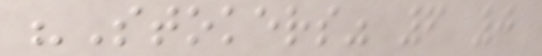"Stokers" 6 0
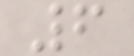6
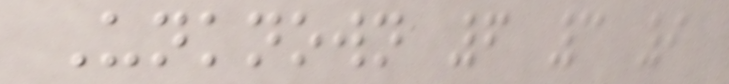Unknown 6 3 9
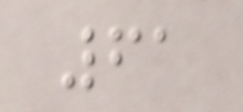61
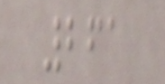261
